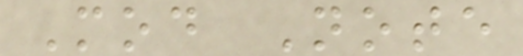Mod Note
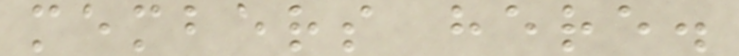members here.
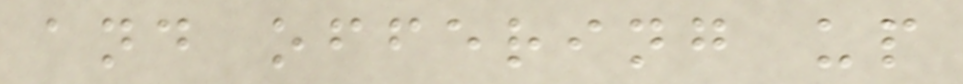and offering up
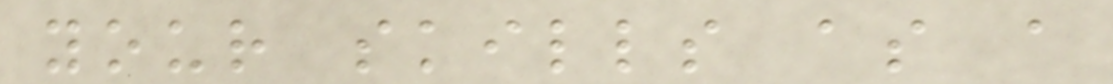your skills as a
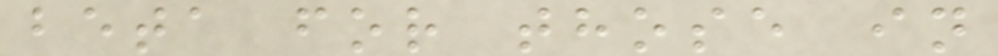beta for those in
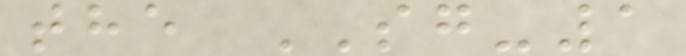the SG-1
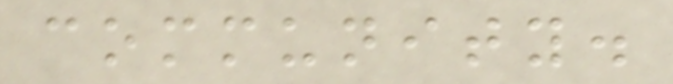community.
